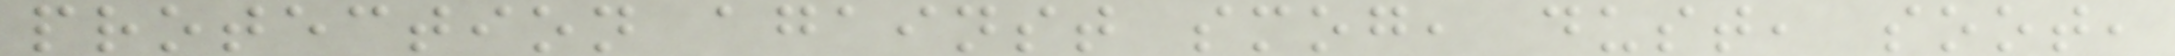protection against smog, dust, soot,
